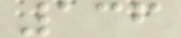136
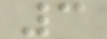3
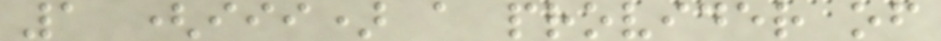1 (iii) a provider of
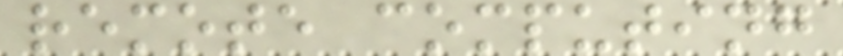remote computing
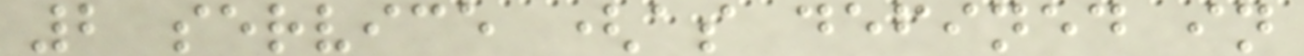2 service (as defined in
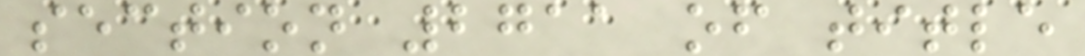section 2711 of title
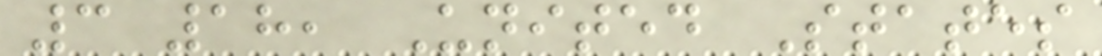3 18, United States
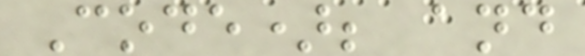Code); and
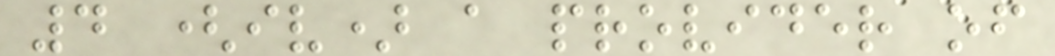4 (iv) a provider of
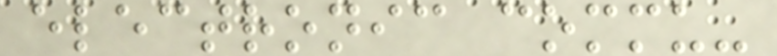electronic commu-
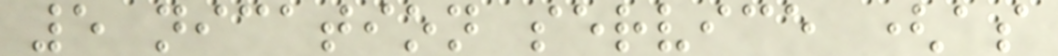5 nication service (as
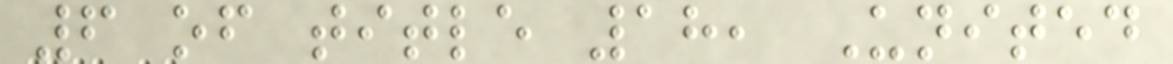6 of title 18, United
